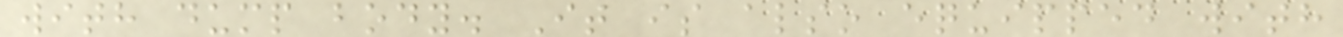with dump body. It is also equipped with
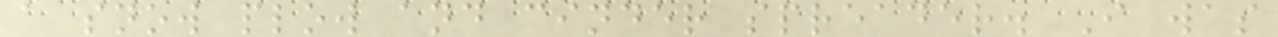a snow plow and cinder spreader. I was
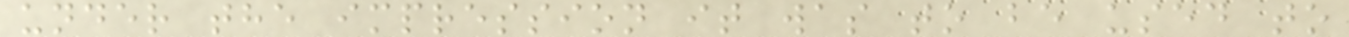under the impression it was to be used to
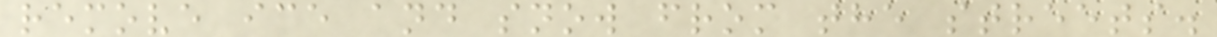remove ice and snow from the streets.
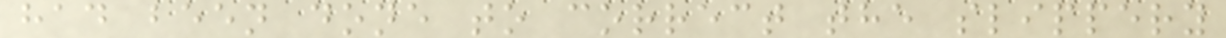had been done to correct the slippery
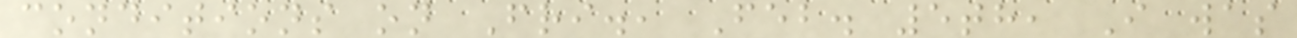conditions on Fri., Feb. 5th, I was
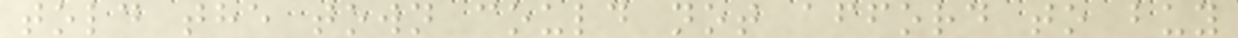told the town could not afford to buy
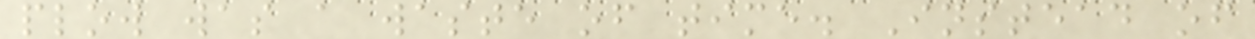plow was a waste of time. Instead of
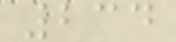234
